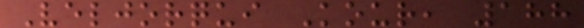Veljorqui Kour, 188
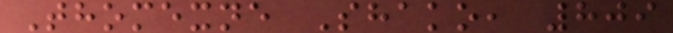Thomexne Shako, 809
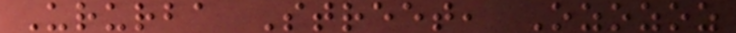Ururba Street, Ozozoz
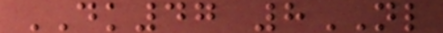DK47 8NL
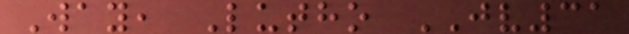Way, Lutho JV31
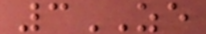3ZE
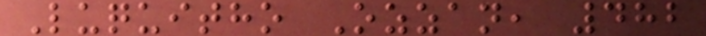Luquitho Ozzan, 482
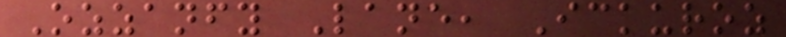Ozzanfy Lane, Ickuroz
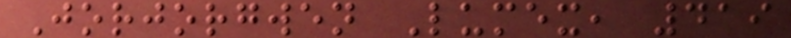Jorjorgwen Lumex, 419
